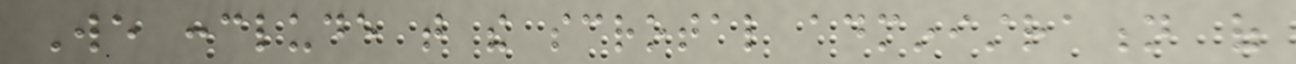We conclude that the scrotal administration of
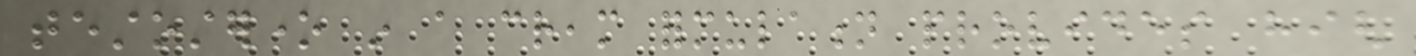testosterone in a cream formulation provides high
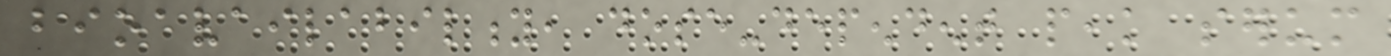bioavailability, dose-dependent peak serum
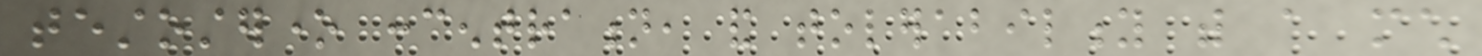testosterone concentration, and tolerability with a much
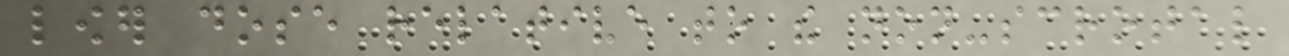lower dose relative to the non-scrotal
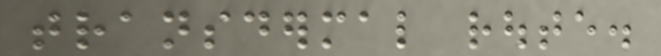transdermal route.
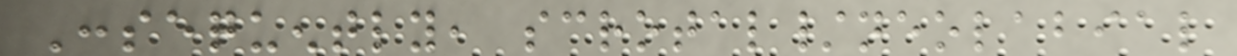Consequently, scrotal/neolabial
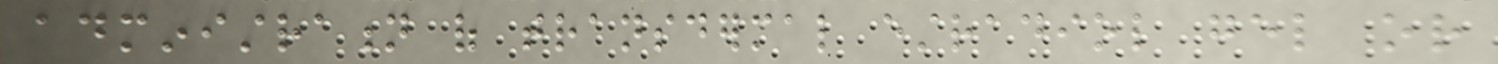administration of transdermal estradiol gel or
